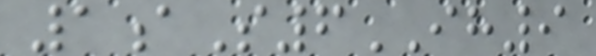1aS6IH9
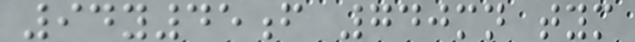94y45f 740mn tym
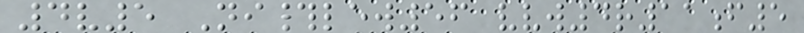4v5 Ni#lew56 vvw4r11f5
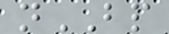nBP
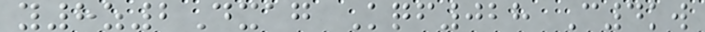y8z2Dxag Kqf028 C4kw
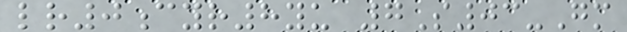lr0cyr8yu 7S03-Gm
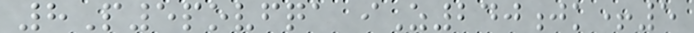8P5povfqa iZ240jk+5
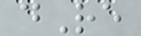dRe
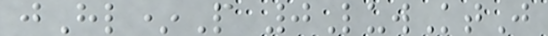jHl*P 0LuwKtJ
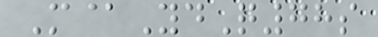M@YdQ78s
